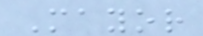Mayor
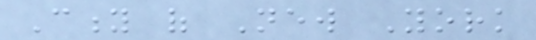City of New York
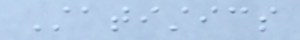Statistics
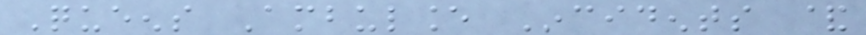Queens Ambulance Incidents &
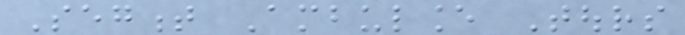Segment Ambulance Tours
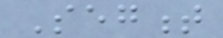Segment
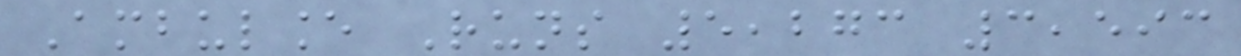Ambulance Runs 5,273 3,593
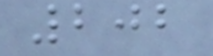202
